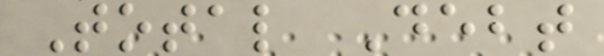Total Debt
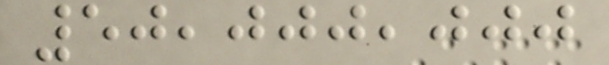50,000,000
